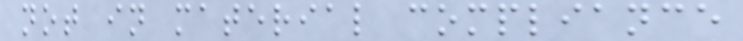not in material compliance
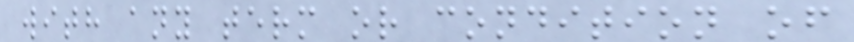with any term or condition of
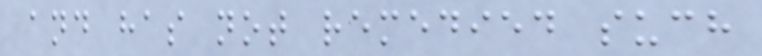and has not remedied such
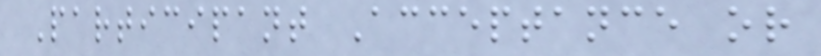Participant Acceptance or
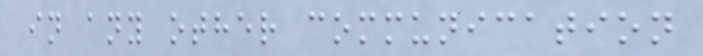in any other communication
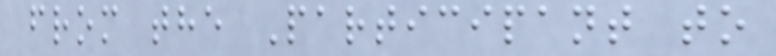from the Participant to
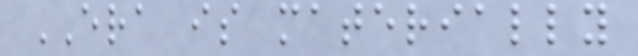ERA is materially
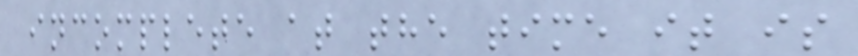incomplete at the time it is
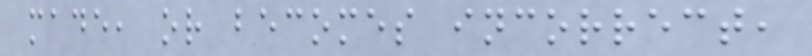made, or becomes incorrect,
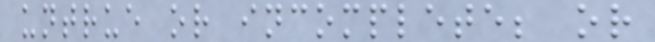untrue or incomplete; or
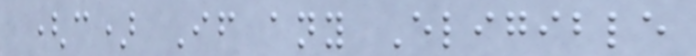(c) If any Eligible
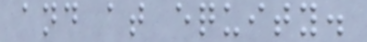and at equity.
